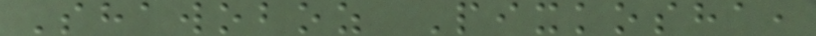Shawoboz Pixkosha,
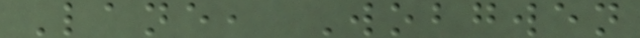Lane, Wobgwen
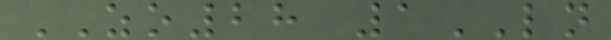ZO28 1LN
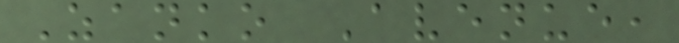Zanko Avenue,
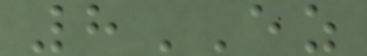8EZ
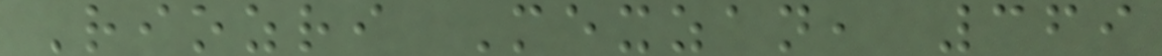Riozri Mexzan, 369
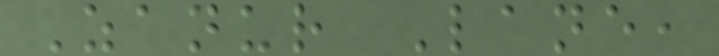Zanur Lane,
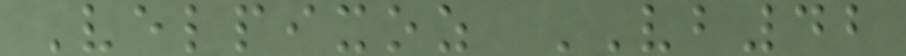Velpixoz VB42
